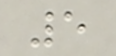5
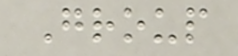Group
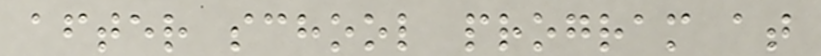after school program at
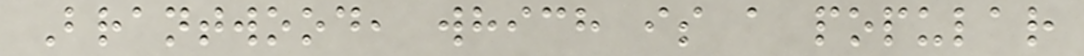Brantwood, which is a popular
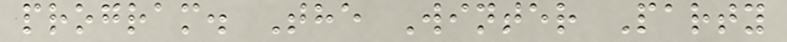program. The Winter Party
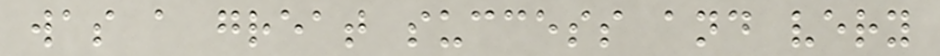was a great success and very
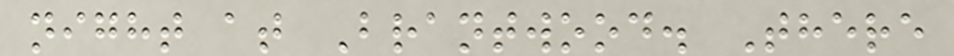night at Brantwood. There
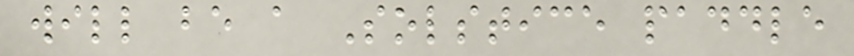will be a Solstice paddle
